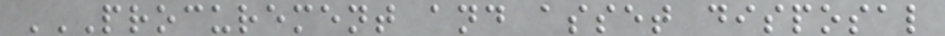PROCUREMENT AND ASSET DISPOSAL
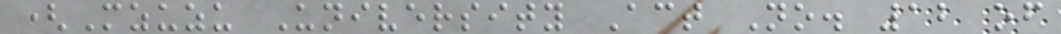(Mzuzu University Act No. 12 of
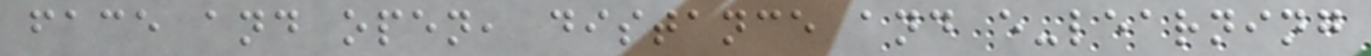face and open, distance and e-learning
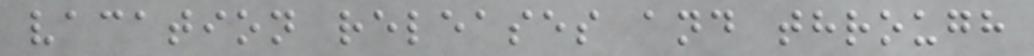vacation releases and through
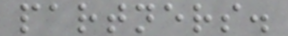partners.
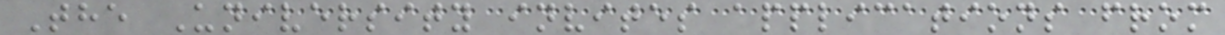The University invites applications from
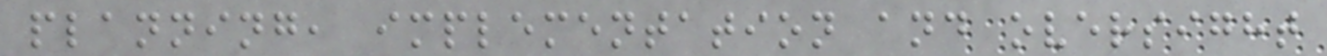planning, implementation and oversight
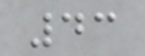43
